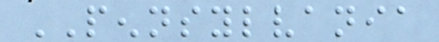PENNSYLVANIA
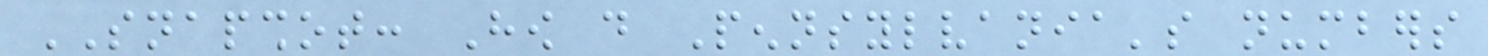SNAPSHOT: How do Pennsylvania's numbers
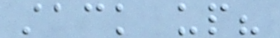stack up?
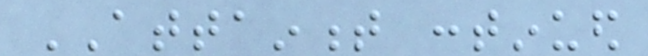ATTAINMENT continued
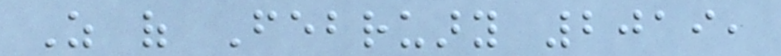As of February 2019,
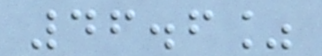46.6%
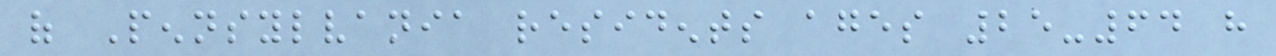of Pennsylvania residents ages 25-64 have
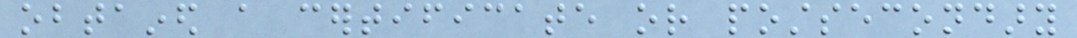obtained a certificate or postsecondary
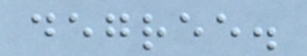degree.
